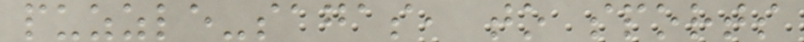puzzle-sagas, to sports
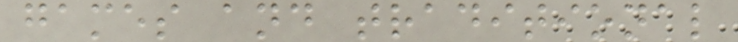games and traditional
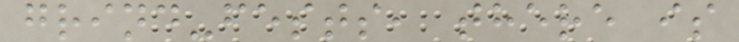grind-fests, there is
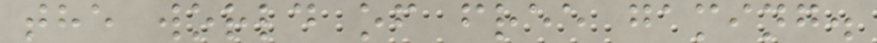the world of free gaming.
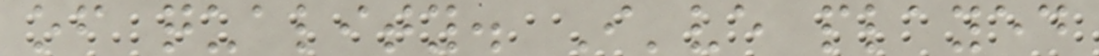of quality. I've played
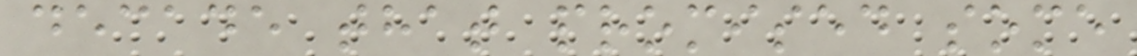decade that promised some
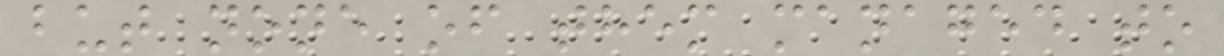but none of them managed to
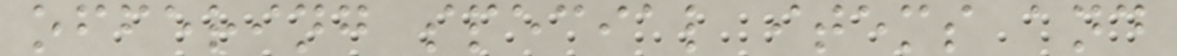offering special items and
